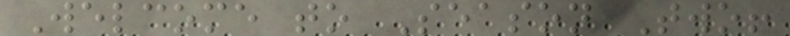Welcome to Season Two!
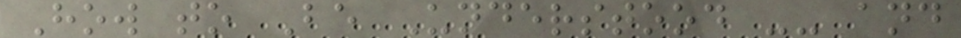How to Be Understood -- and
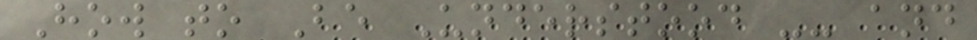How to Be Understood -- and
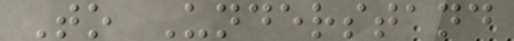To Understand
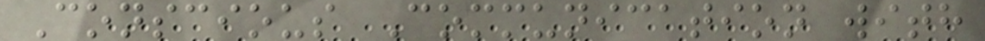Conscious Communication with
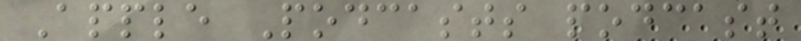Apple Podcasts podcast
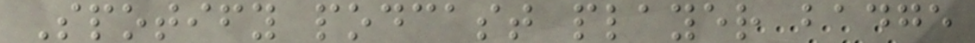Spotify podcast player badge
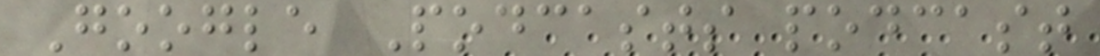Google Podcasts podcast
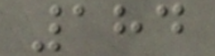184
